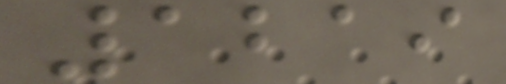1219
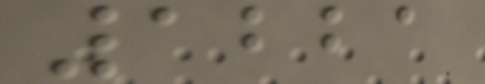1221
